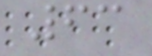63
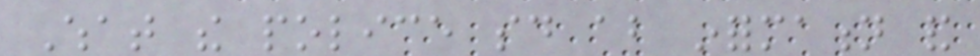What the police said about information and
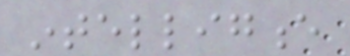intelligence
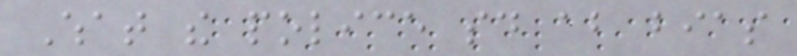What the police said about bias
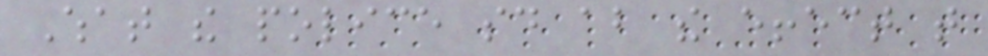What the police said about the effect that
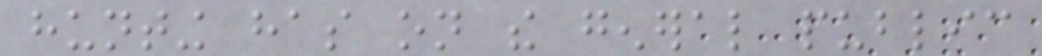hunting has on the general public
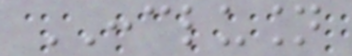CONCLUSION
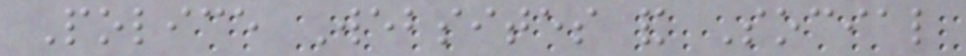Police Websites and Social
